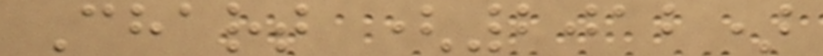Chart (2012)
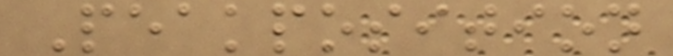Peakposition
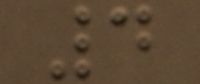4
